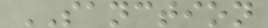SANCTION
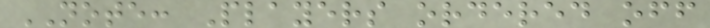NOTE: Players ordered off
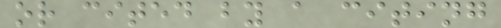or cited by a citing
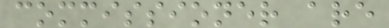commissioner are
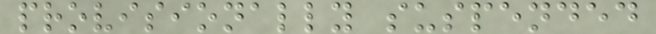provisionally suspended
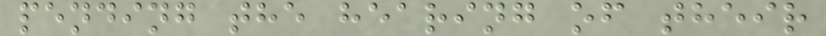pending the hearing of their
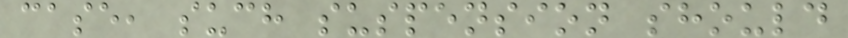case, such suspension should
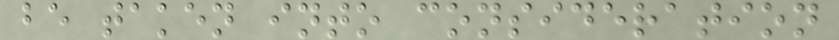be taken into consideration
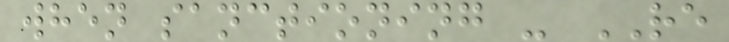when sanctioning - RE
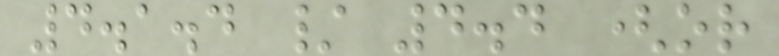4.1.4 / 4.4 (or
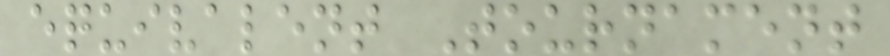equivalent Tournament
